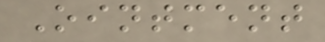Ointment
